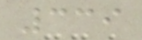339
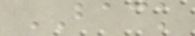BACK
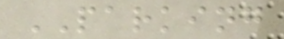PARKING
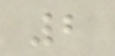2
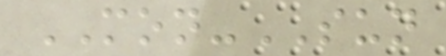MON-SUN
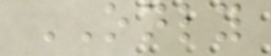ONLY
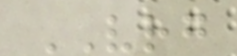VRG
